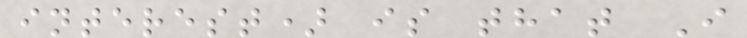interest) is that I
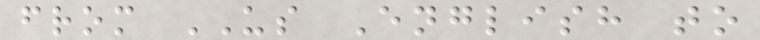from US English to
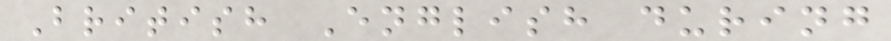British English during
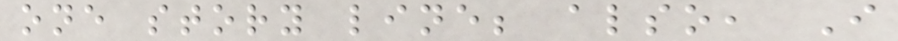one story line; also, I
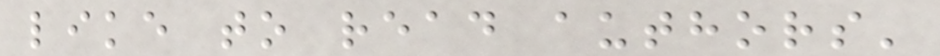like to read authors'
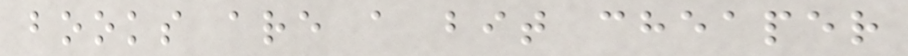books are a bit cheaper
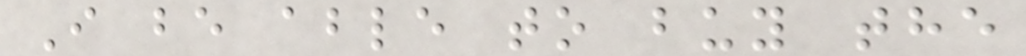I be able to buy the
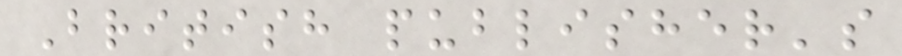British publisher's
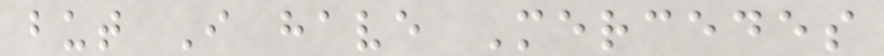but I have Mercedes
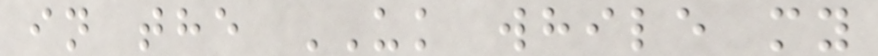in the UK while my
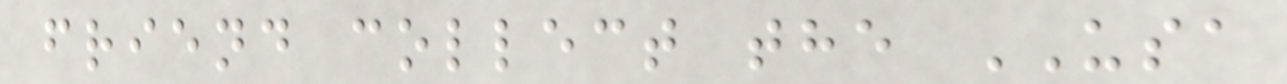friend collect the USA
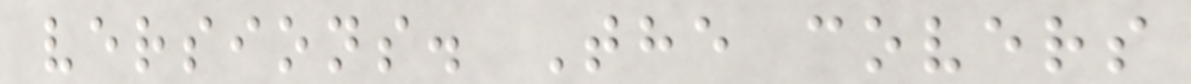versions. The covers
